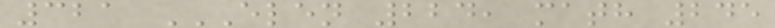321 ELEN 224, MATH 245
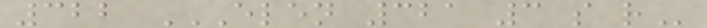322 ELEN 321 3 S R
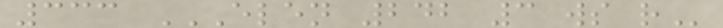333 ELEN 242 3 WS R
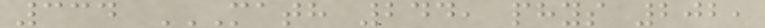334 MATH 244, PHYS 202,
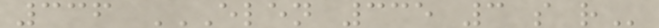336 ELEN 335 3 S R
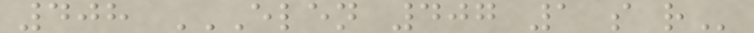408 ELEN 407 1 S R
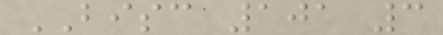BISC 101 3
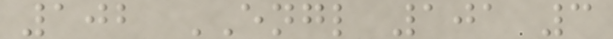102 ENGL 101 3
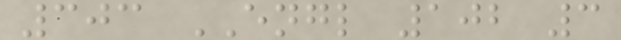303 ENGL 102 3
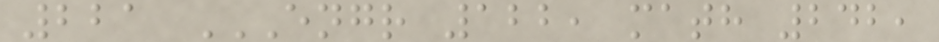221 ENGR 122, MATH 242,
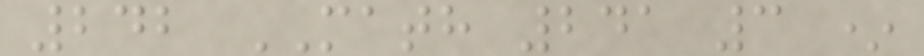242 MATH 241 3 *
